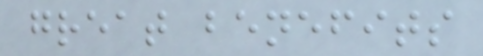great benefits
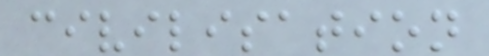civilisation
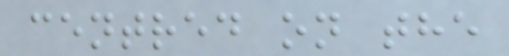centred on the
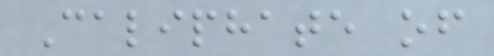Caliphate of
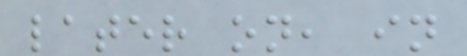later on, in
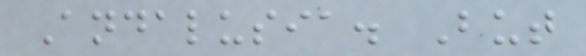Andalusia. But
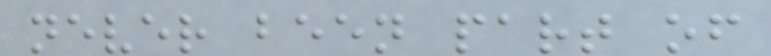never been part of
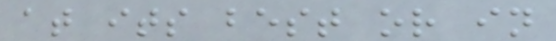at its best or in
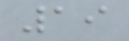19
